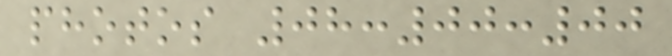photos 08:00:00
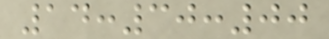14:30:00
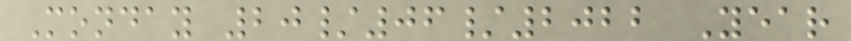Monday 20/06/2022 Year
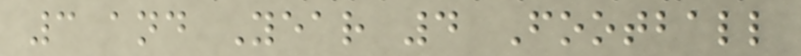3 and Year 4 Football
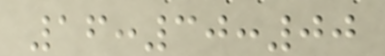16:30:00
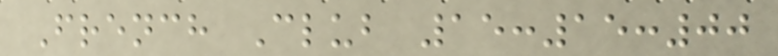French Club 15:15:00
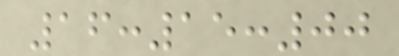16:15:00
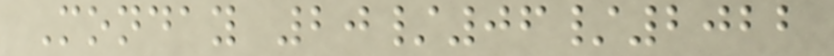Monday 20/06/2022
